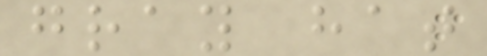gray hat
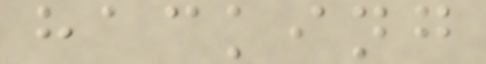hacking
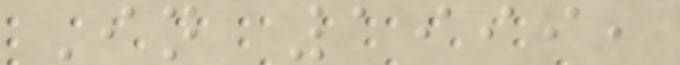In 1999,
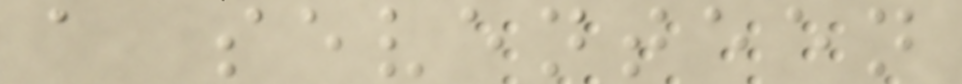a seventeen
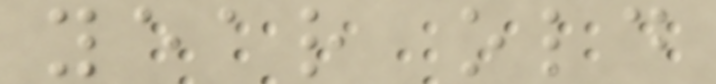year old
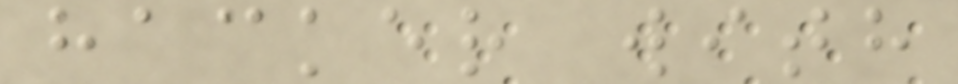hacker with
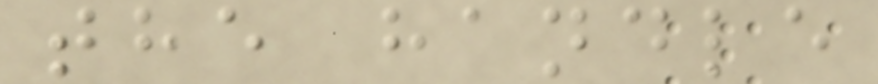the handle
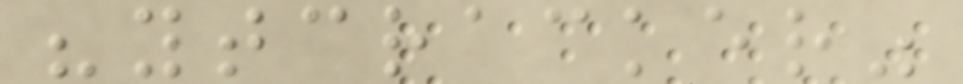"ytcracker"
